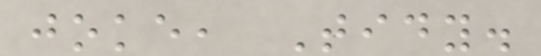joke, Tidy.
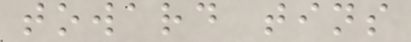toward tins
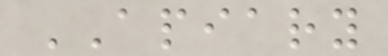APIARY
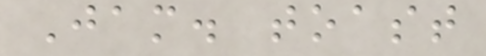Jam. toast
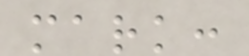mark:
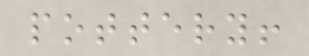pottery!
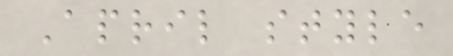April style
